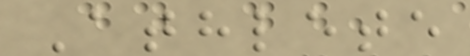Athlete
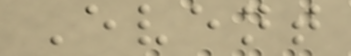Event
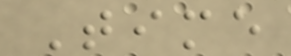Time
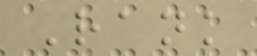Rank
